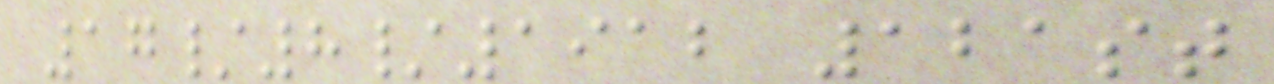17/8/1912 121st
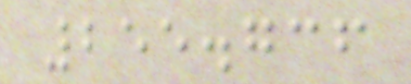255.736
